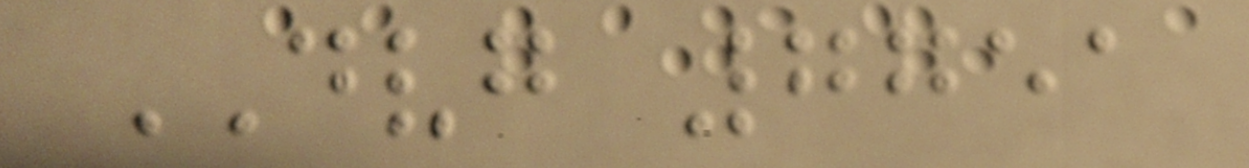DVG 7751
